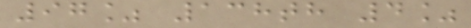97% 138th 4%
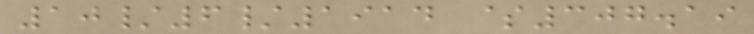10/6/1914 $307.19
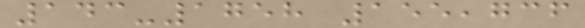143-1758 155,736
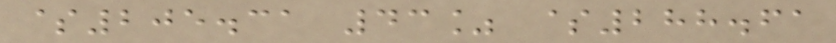$205.31 43% $288.61
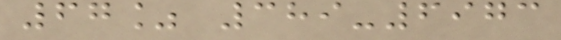67% 389-6973
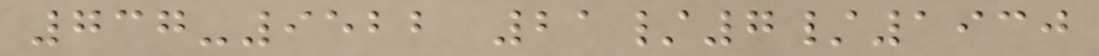737-9522 21/7/1930
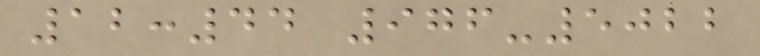12:44 976-5022
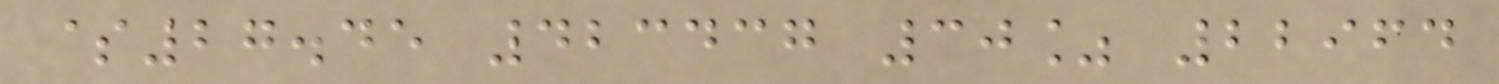$27.45 423437 30% 22964
